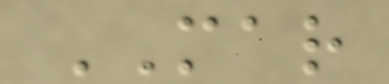MAR
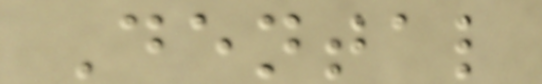Dental
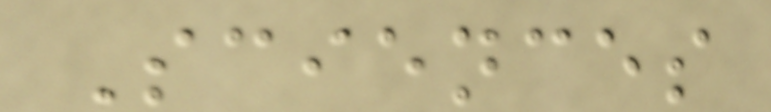Sciences
